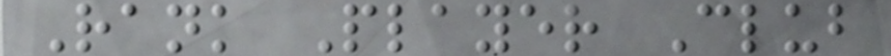Rank Player Club
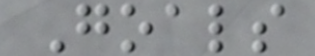Goals
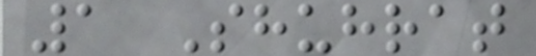1 Shuhrat
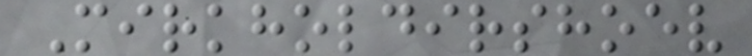Mirkholdirshoev
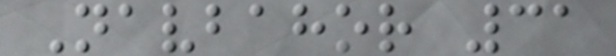Navbahor 31
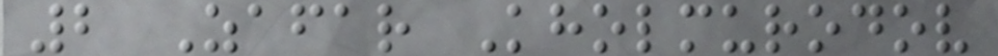2 Zafar Kholmurodov
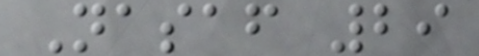Nasaf 29
